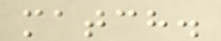match.
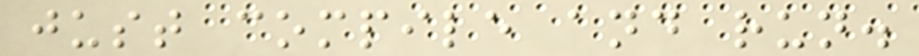just compile and run.
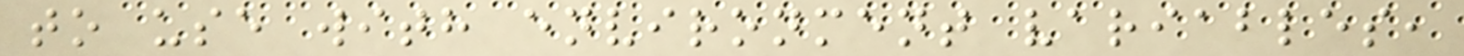to use with environment variables,
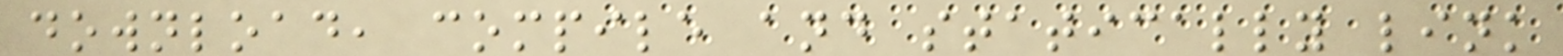download, compile and statically link
